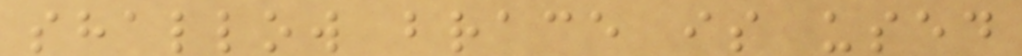shallow brace is used
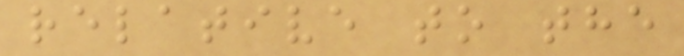relative to the
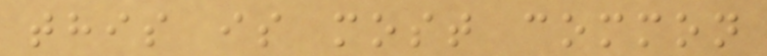this is most common
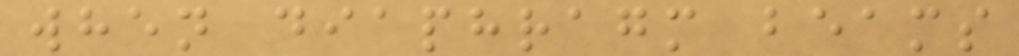when diaphragm beams
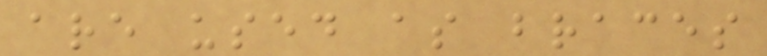are used as braces
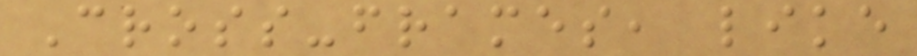Cross-frames, like
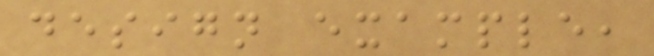design example,
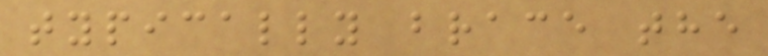typically brace the
